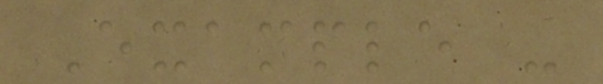Example -
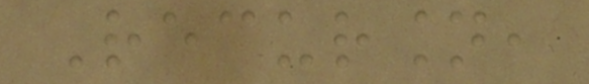Recursion,
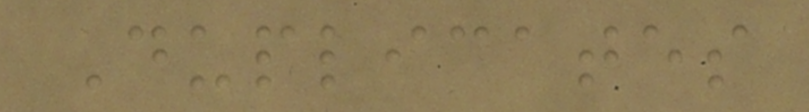Duplicates
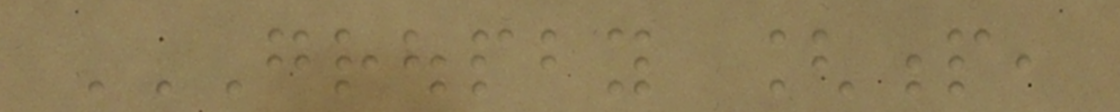GROUPBY [P,
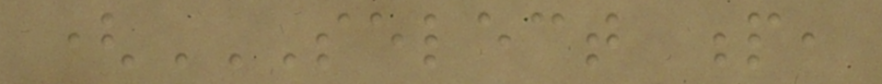(SELECT P,
